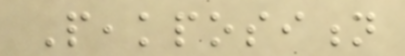Peakposition
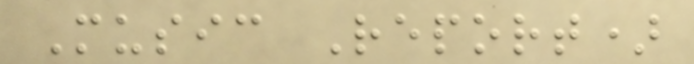Music Report)
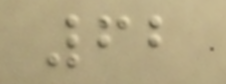62
